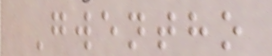Gwentho
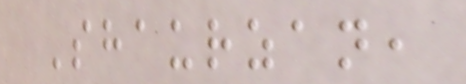Shaurzan,
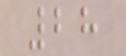28
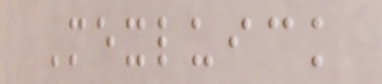Mexluick
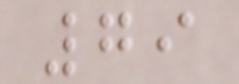79
